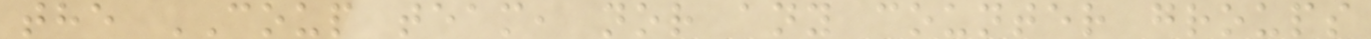the COUP team, nor any counter groups
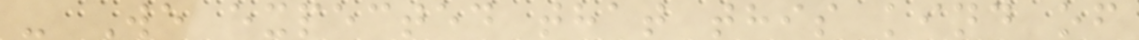- We expected that this kind of
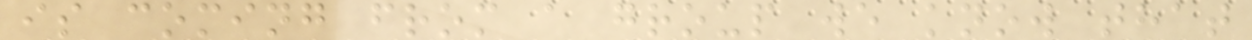is coming from a group we know that
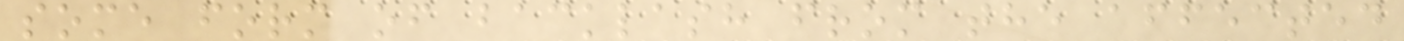some form of backlash from the affected
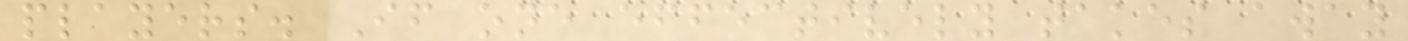players. If one effectively takes away
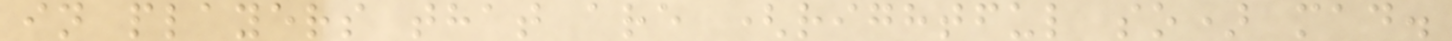in players that are (rightful so) mad.
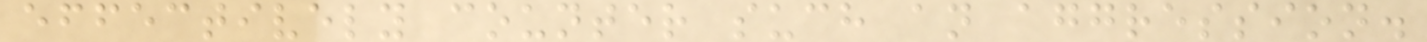effectively counter such an aggression.
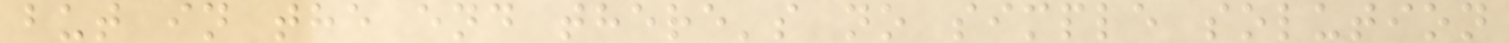but in the end there's no simple solution
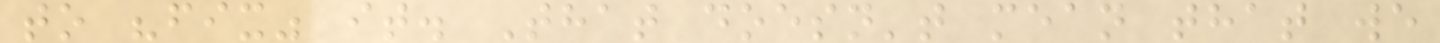to "fix" it. That doesn't mean that we
